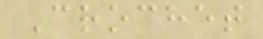Crochet
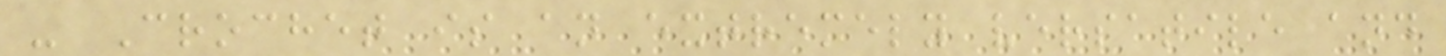- Crochet is an extremely versatile and
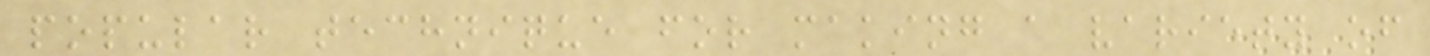popular technique for making a variety of
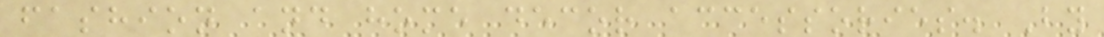fashion and home decor accessories. By
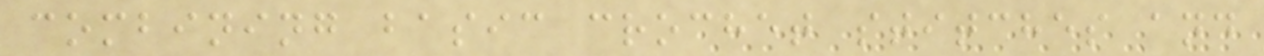combining basic crochet stitches and
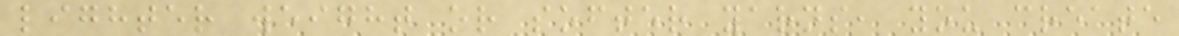lighter weight or softer yarns, you create
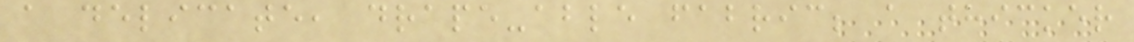a delicate, drape-able fabric; a thicker
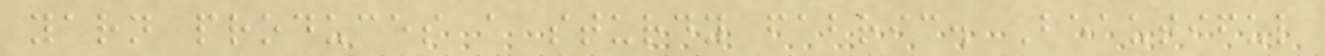yarn produces a sturdy fabric. Beautiful
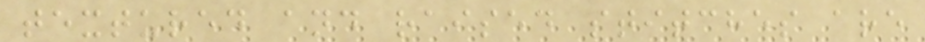textured and raised stitches are
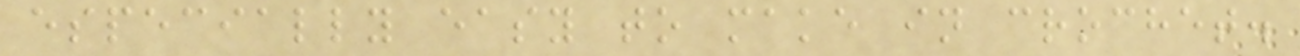especially easy to make in crochet.
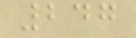247
